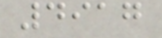4917
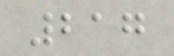217
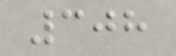308
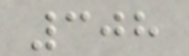308
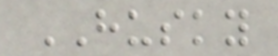HUSKY
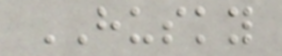HUSKY
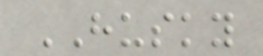HUSKY
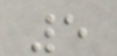5
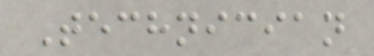Technician
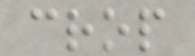crop
